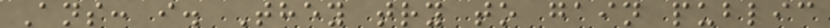Ans: i. They try to gain public
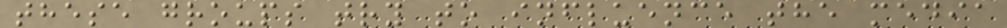these groups try to influence the media
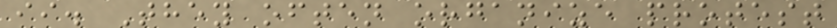ii. They often organize protest
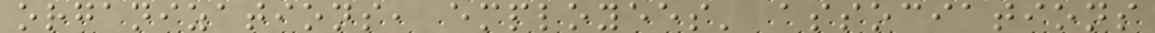organizations, employees' associations
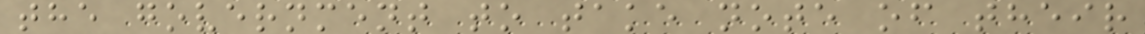the government to take note of their
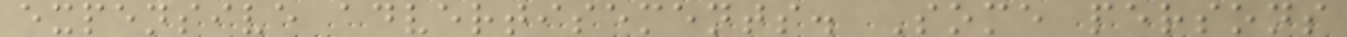expensive advertisements. Some persons
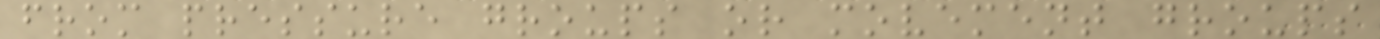from pressure groups or movement groups
